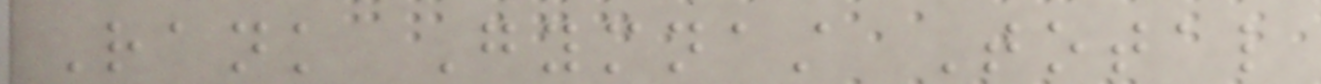Rank Gymnast Total
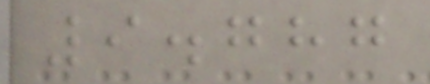9.787
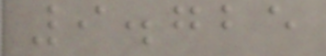9.725
